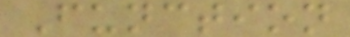Function
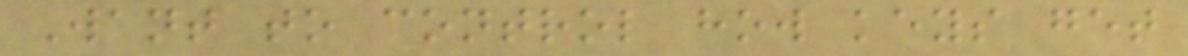Want to control how keys get
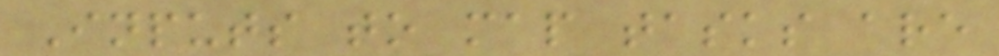Inputs to map tasks are
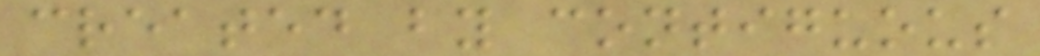created by contiguous
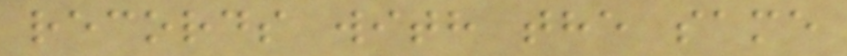records with the same
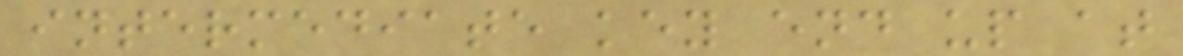intermediate key end up at
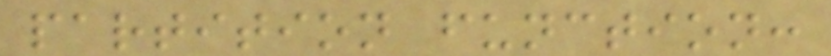partition function:
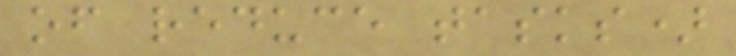of reduce tasks)
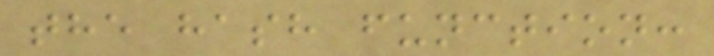the hash function:
